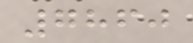7860
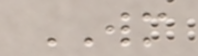WM
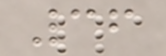36
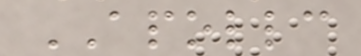APOLLC
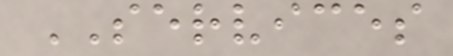SERVICES
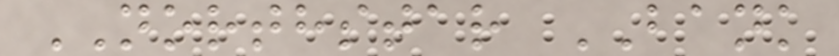NORTHSTAR BANK
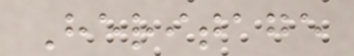Heritage
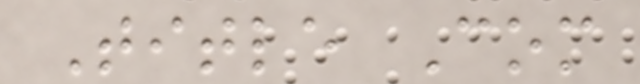Title Com
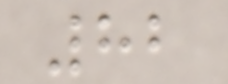82
